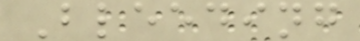Bleeding
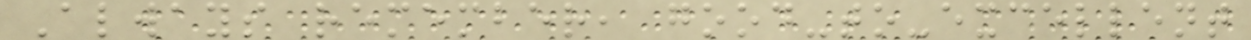Always remember, good-to-excellent
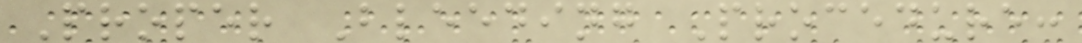Proper Bleeding Procedure:
